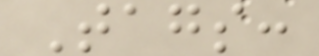Tags:
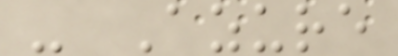- Azure
